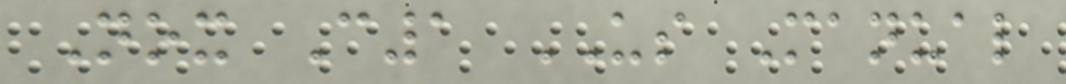Nox C1 US Manual
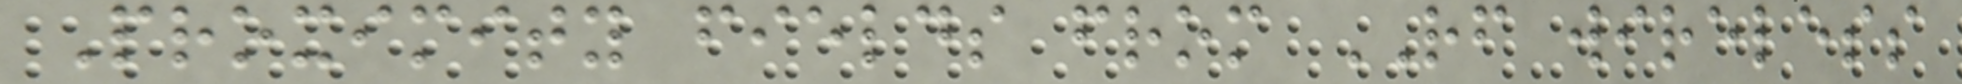Proximity fields from RF wireless
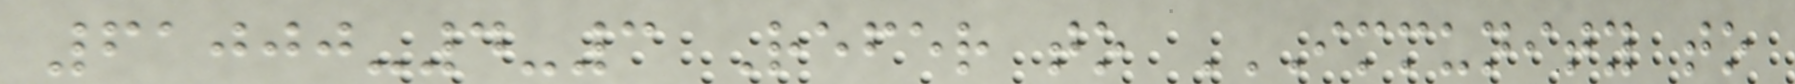61000-4-3 Refer to IMMUNITY TO
